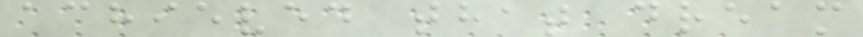achieved that dream
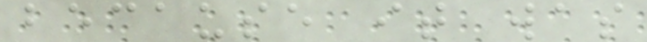because it was
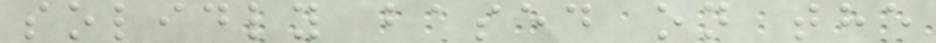solidly based on the
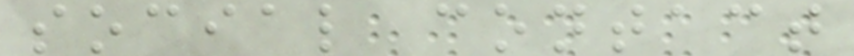social contact
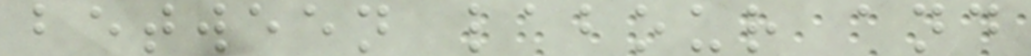between labour and
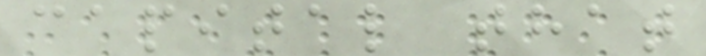capital that
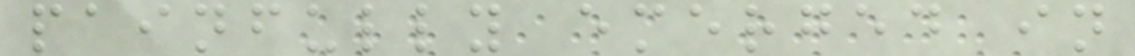painfully emerged in
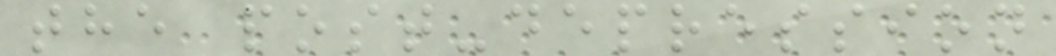the post-depression
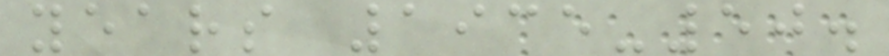years 1935-50.
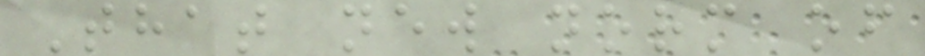That new norm of
